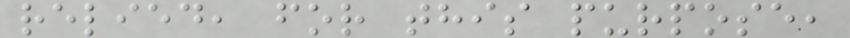relied, for this purpose,
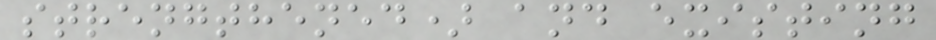strengthened) and existing
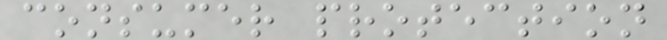consumer protection
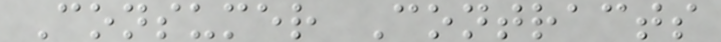Consumer Contracts
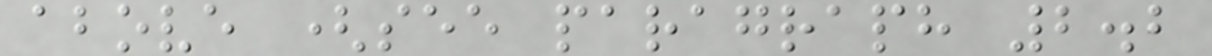above (see paragraph 2.2
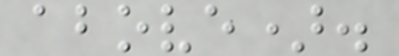above).
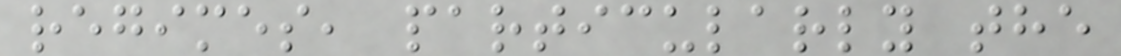regimes, particularly the
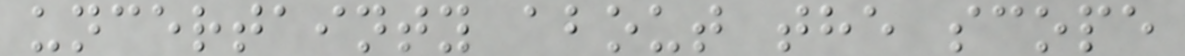uncertainty about the scope
